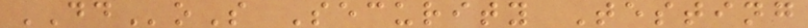DDoS Security Testing
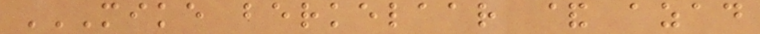MIKE BERKELAAR & AZAD
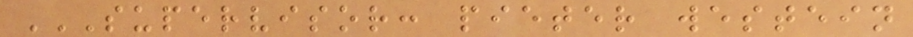SUPERVISOR: PIETER WESTEIN
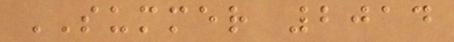SUMMER 2014
